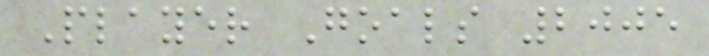Player Goals 2005
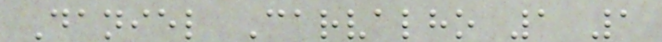Daniel Carvalho 1 1
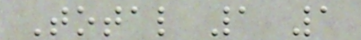Total 1 1
